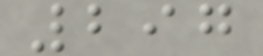297
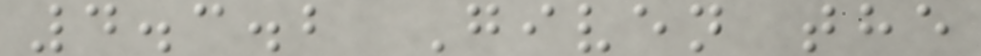4.3.2 Given the
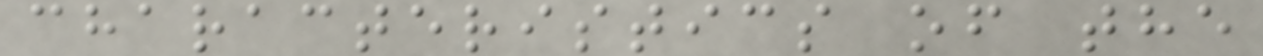characteristics of the
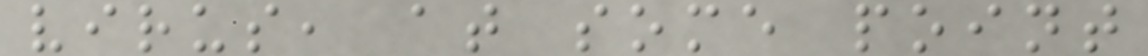virus, at some point
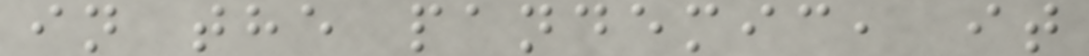in the pandemic, it
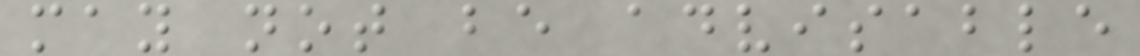may not be advisable
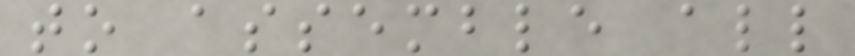to assemble all
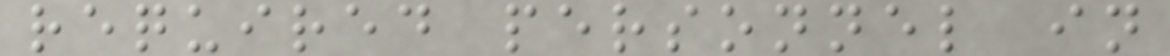required personnel in
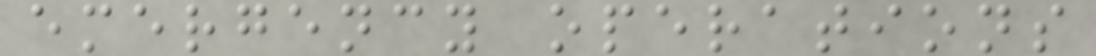emergency operations
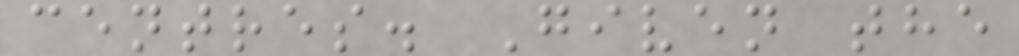centres. Given the
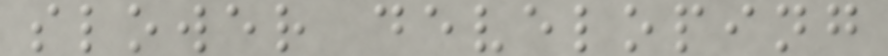slower developing
